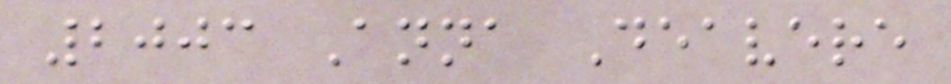2003 Anna Deavere
